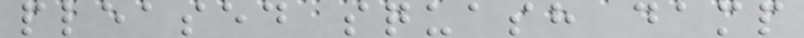pleased squash damp
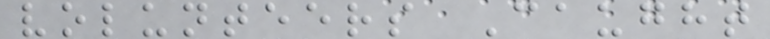volunteers Caught
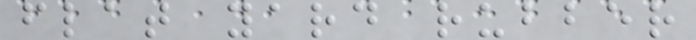flat yard rubber
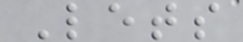Lets
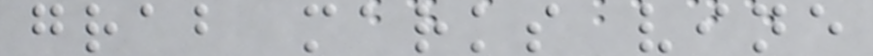grab marks vine
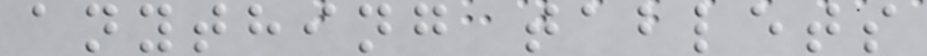anything tablets
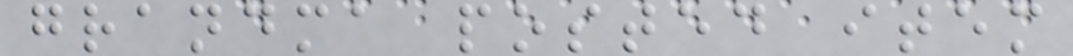grandma posted item
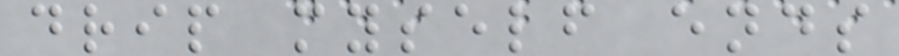drip myself ends
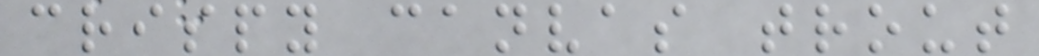crispy canvas trout
